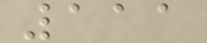111
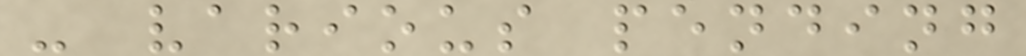- various pending
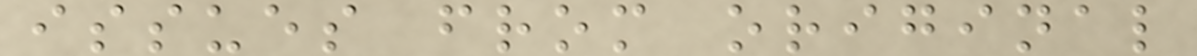issues from original
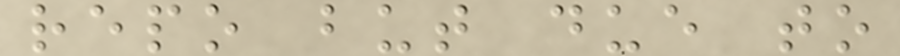repo but due to
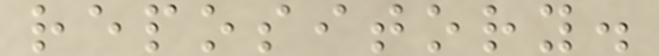repository.
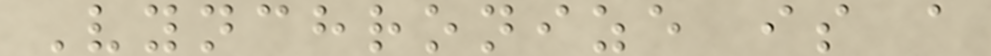Vynchronize is a
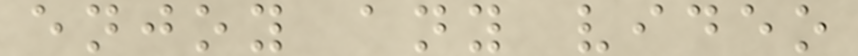enjoy any video
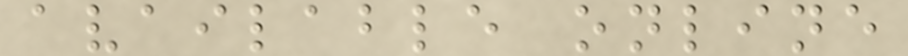available online
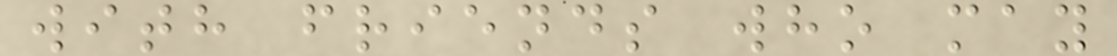with friends who may
